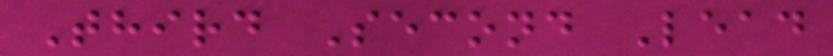Third Second Lead
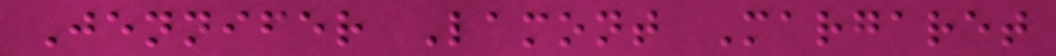Jennifer Lamont Margaret
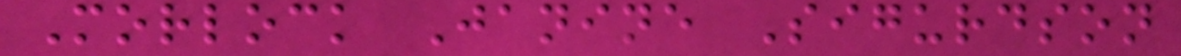Morlock Janine Sigurdson
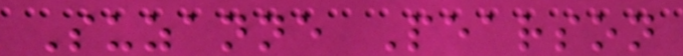Suzanne Pearson
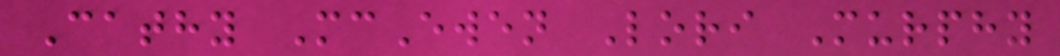Cathy McEwen Lori Murphy
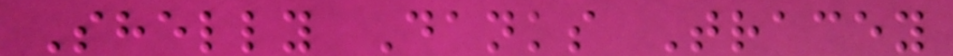Shelly Danks Tracey
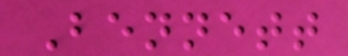Bennett
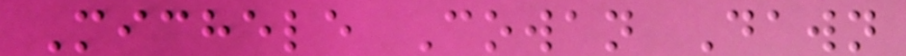Michele Cowan Dawn
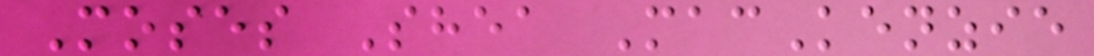Moses Shea MacKenzie
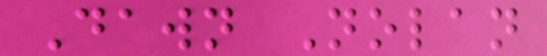Dawn Nolan
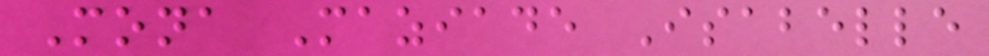Mona Maziade Isabelle
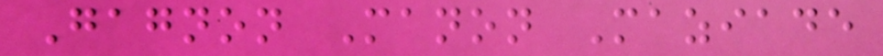Gagnon Manon Maziade
